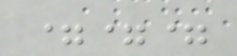===
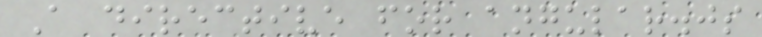A directive for angular.js
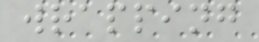wrapping
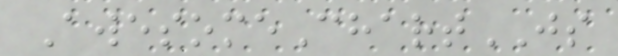AwesomeChartJS
